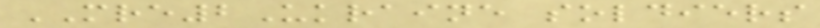MRE2Ukraine soldiers
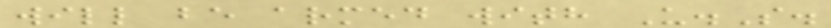will be armed with U.S.
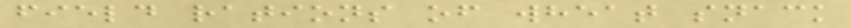field rations of wheat snack
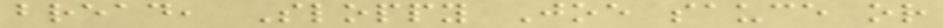bread, Sloppy Joe sauce or
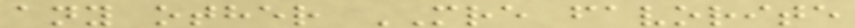any other MRE favorite
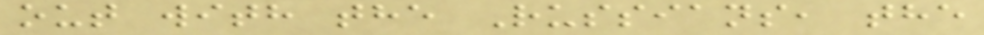out with the Russians, the
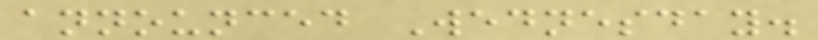announced Wednesday.
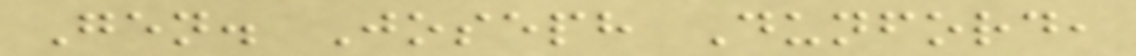Gen. Joseph Dunford,
